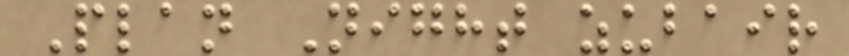Plan Night zubair
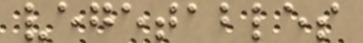vegetables
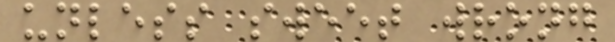unless sweet wrong
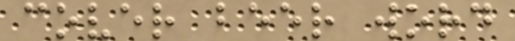cover beer word
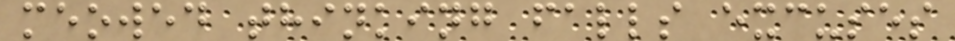meowed thinking falls excuses
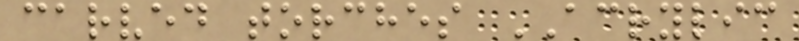carved torches ACRYLIC
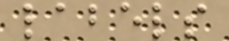labels
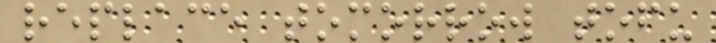replace tomorrow tofu
